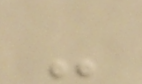-
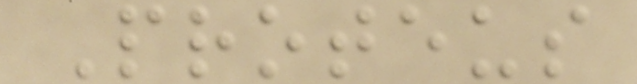Proteus
